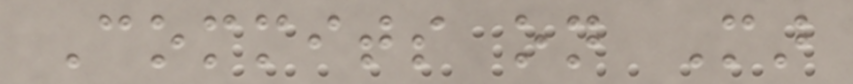Commits on Mar
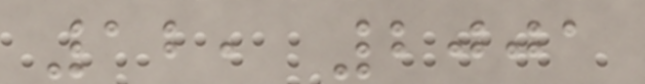12, 2001
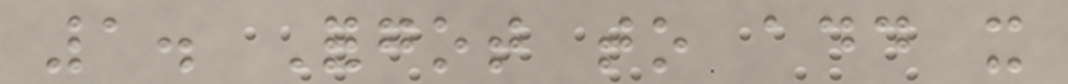1. Forgot to add it
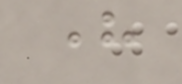here
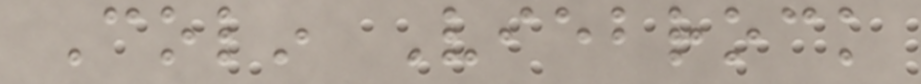Colin Viebrock
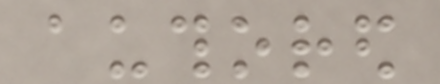authored
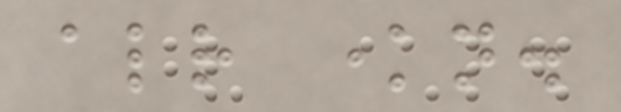already known.
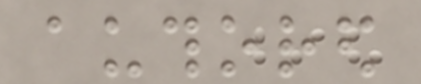authored
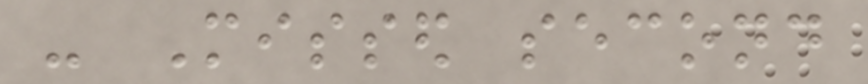- Missed second
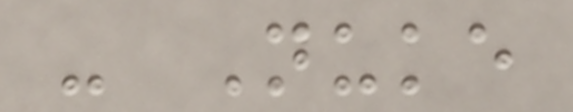- Nuke
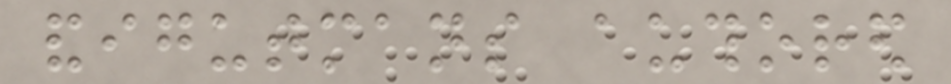andigutmans authored
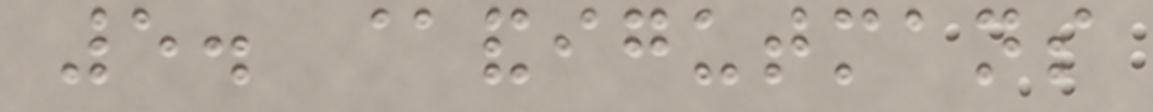5. @andigutmans
